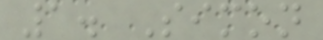1. Simon
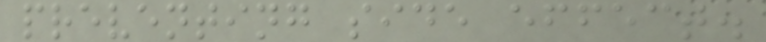preventing side effect.
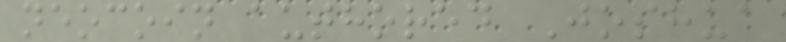neocoin authored Joshua
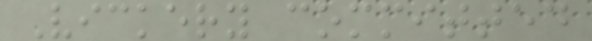Vickery committed
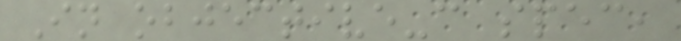In objective-c spec,
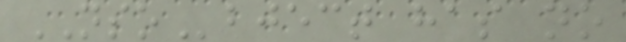NSObject has no
